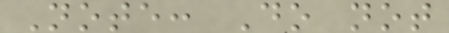Note: Do not
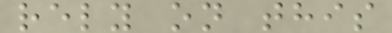rely on this
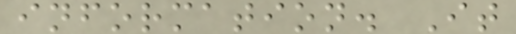information. It
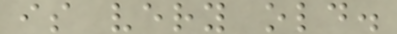is very old.
